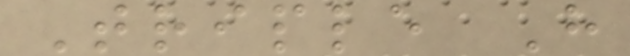Triple H
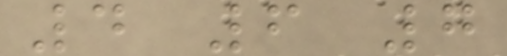4 6 7
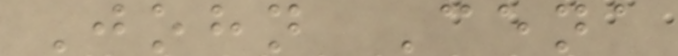John Cena
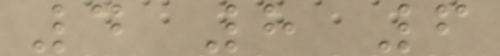4 8 6
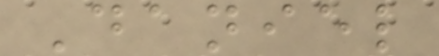Daniel
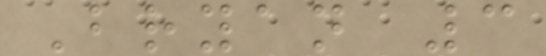Bryan 3
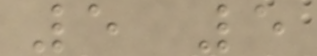5 5
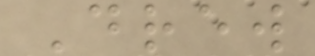Drew
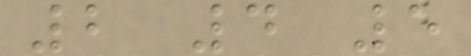2 4 5
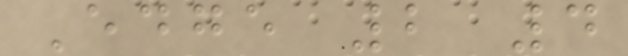Edge 2 4
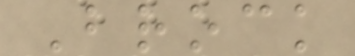Brock
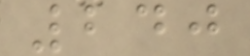240
